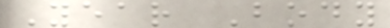Year Body
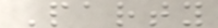Party
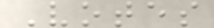Votes
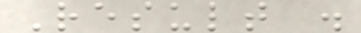Result .
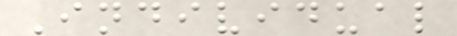Individual
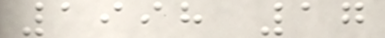1998 17
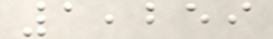1,259
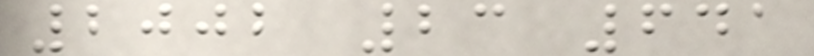2002 23 641
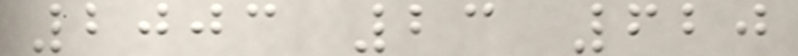2003 23 620
